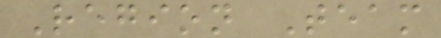Region Team
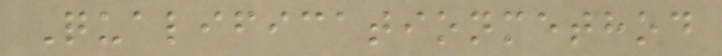Qualificationmethod
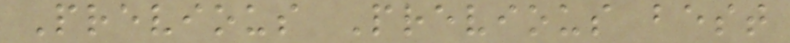Previous Previous best
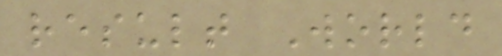result World
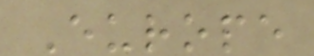Europe
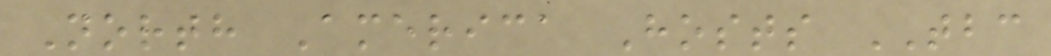North America Hosts TBC
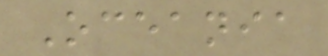Oceania
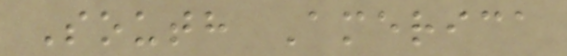South America
